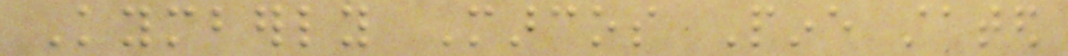Kymberly Marcos Pine stated
